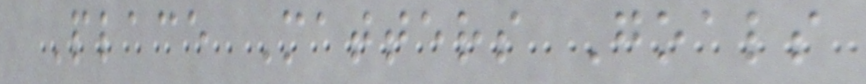Place Matters Goals
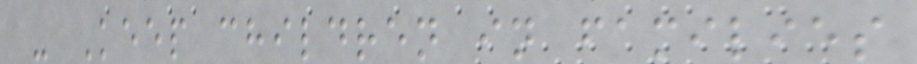- Keep children in families
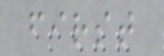first
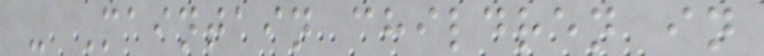- Maintain children in
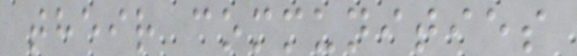their communities
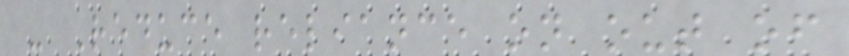- Reduce reliance on out of
